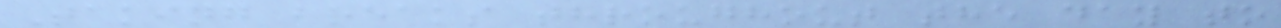Taking breaks throughout the day to
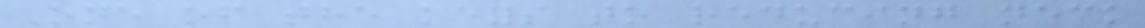One of the keys to reducing neck
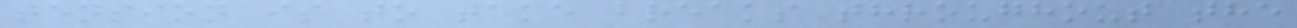tension is to take breaks throughout the
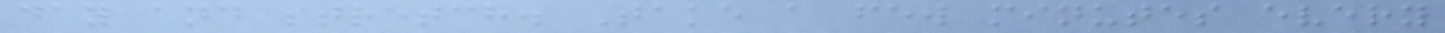day and stretch. Take a few minutes every
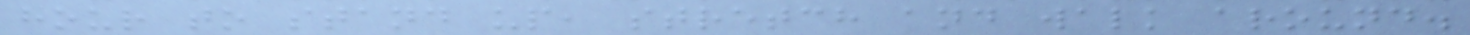hour to stand up, stretch and walk around.
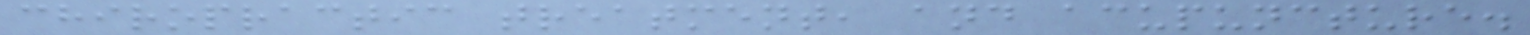chiropractic treatment, and acupuncture.
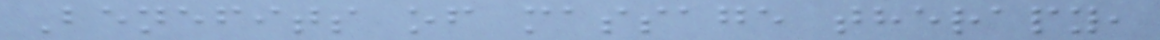Benefits of massage therapy,
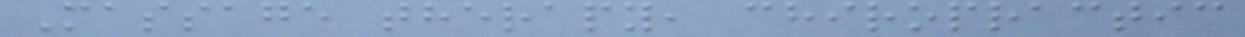Massage therapy, chiropractic
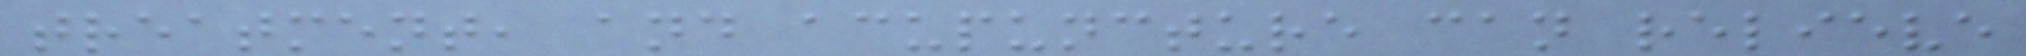treatment, and acupuncture can relieve
